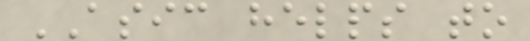ASIC helps to
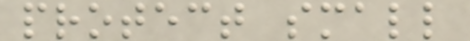protect small
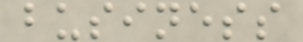business
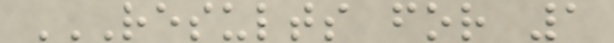RESULTS FOR 1
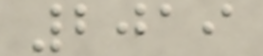2019
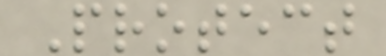Protect
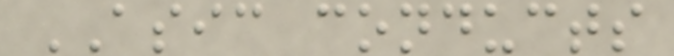ASIC conducts
